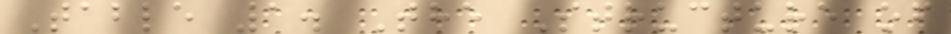Table 1. The Structure of
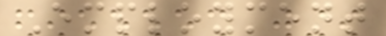Employment
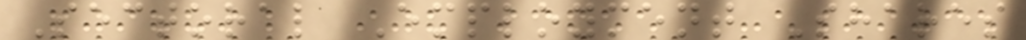Sectoral Employment Shares
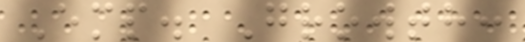Emp. Growth:
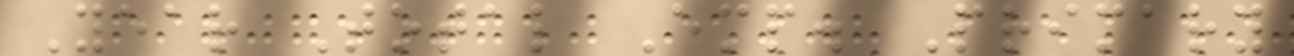Year Total Emp. Primary
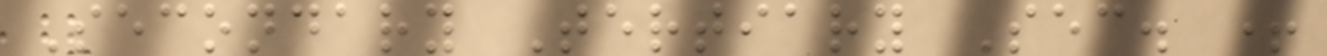Secondary Tertiary Sec. +
